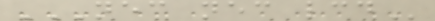NEC NEC LCD
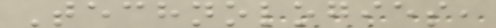Technologies,
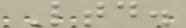Ltd.
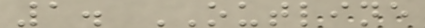1. OUTLINE
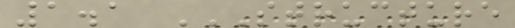1.1 STRUCTURE
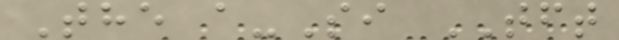The a-Si TFT
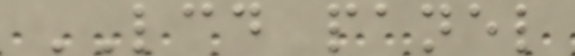LCD panel
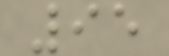95
